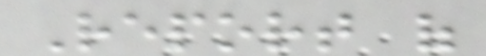Report of
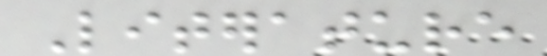Literature
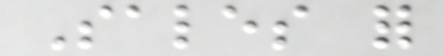Sales for
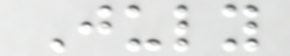July
